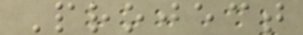Project
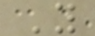Y
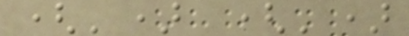(') (')
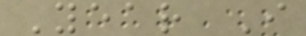Year I
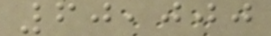60,000
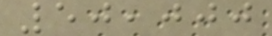50,000
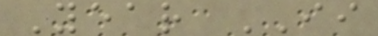Year II
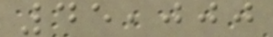45,000
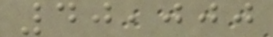40,000
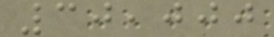30,000
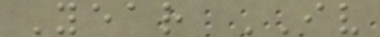Year IV
